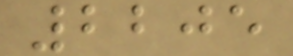2205
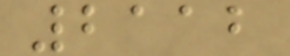2112
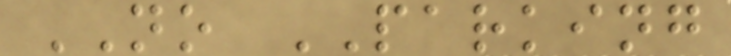NO PARKING
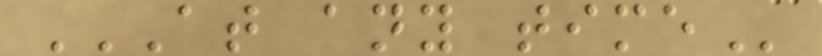AT ANY TIME
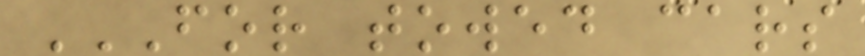FOR TOWED CARS
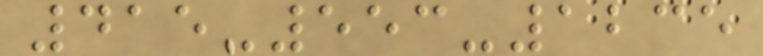415-553-1235
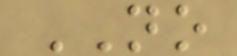NO
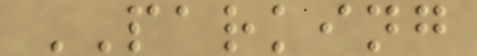PARKING
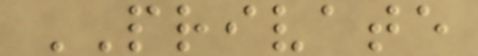PRIVATE
